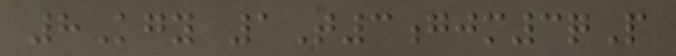8Kgy 1T3gjm3qP
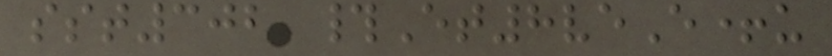sst302 #Et8veE+u
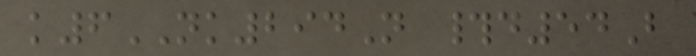k6NK294N #d54B
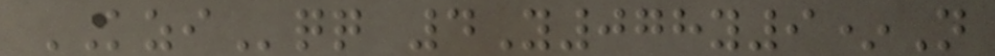KZIqq 4Y078y9*N
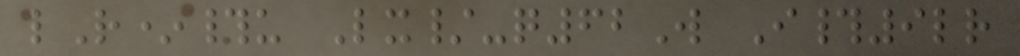lR*#u Lx/-q62W I#9lr
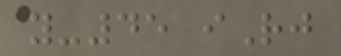y-45 iRj
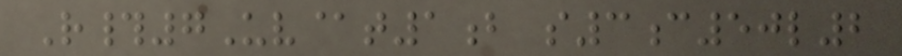R#7Uv@t1b s3c50l2
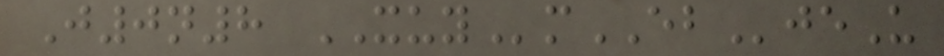J0n8 XUYmEBjeU
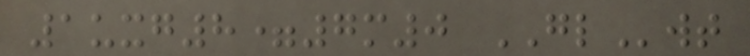1uxg8=7m0 GLwt
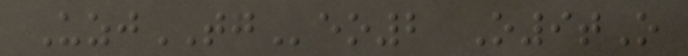UzjTGeo2 O9tO
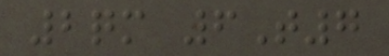2qm 6T7
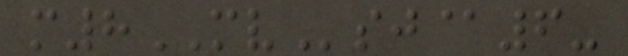m8MVsj@6-
